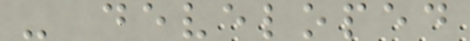- developed
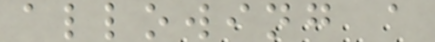allowing a
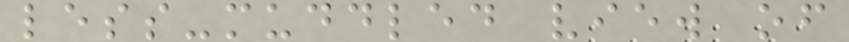less-muddled view of
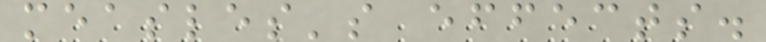measles's effects.
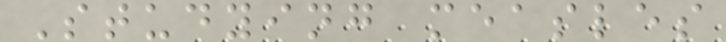Studying measles
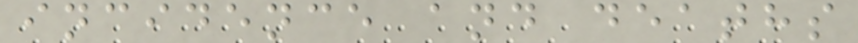incidence and deaths
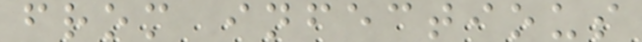from infectious
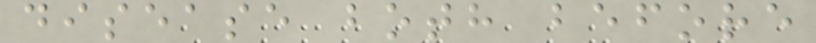disease both before
